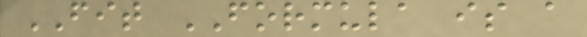FIT FORMULA is a
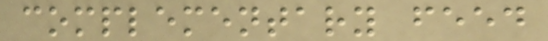complementary feed
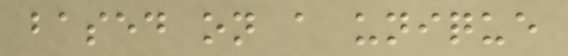based on a unique
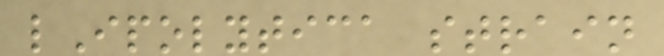lIpolytica strain
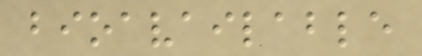bioavailable
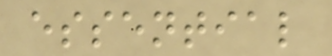essential
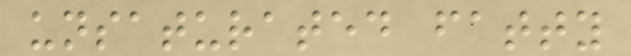unsaturated fatty
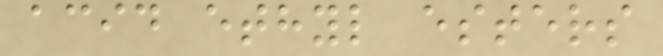acid ethyl esters
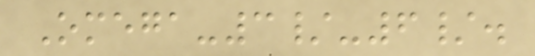Omega-3/-6/.
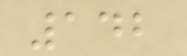142
